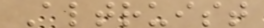Altruist
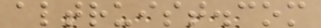altruist.com
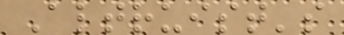Altruist's
